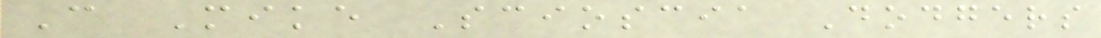C Mike Scioscia Dodgers
